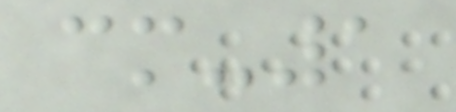cm-1
